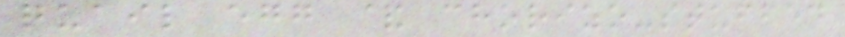quail egg & chorizo-stuffed
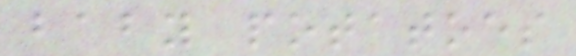baby potatoes
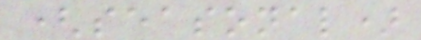(seasonal)
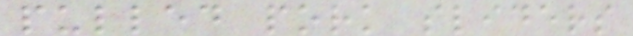pulled pork sliders
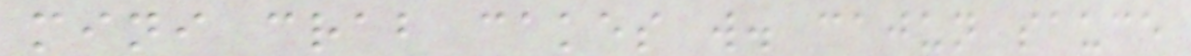mini crab cakes w. cajun sauce
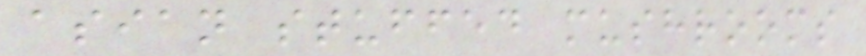asian stuffed mushrooms
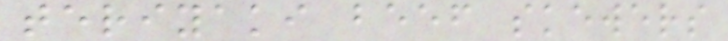teriyaki beef skewers
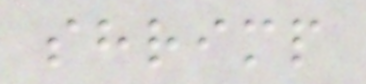shrimp
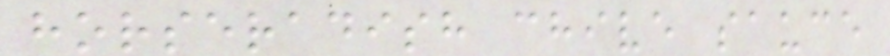horseradish chive sauce
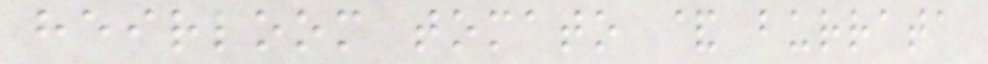heirloom tomato & burrata
